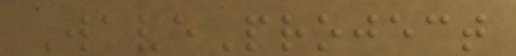WaveProject
